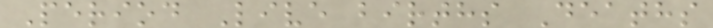Period Live births Deaths
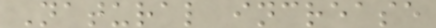Natural increase
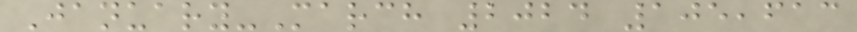January-March 2024 105,613
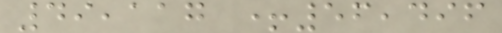49,117 +56,496
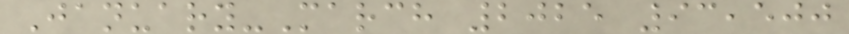January-March 2025 93,500
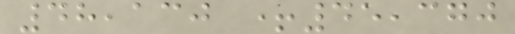48,130 +45,370
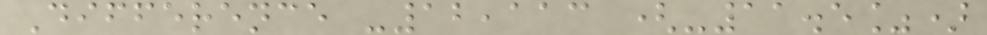Difference -12,113 (-11.5%)
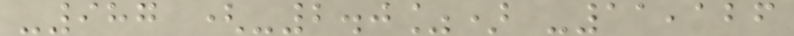-987 (-2.0%) -11,126
